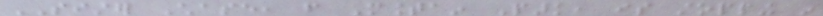SISTER Chase, from Mountain Park, is stopping in
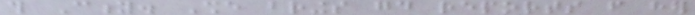this City. She brings good reports from her
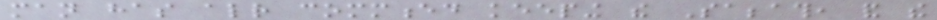man has already commenced keeping the Sabbath, and the
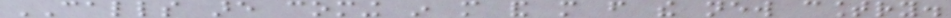CALLS are coming in more and more from the new country.
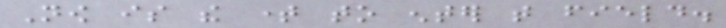Now is the time to enter that field.
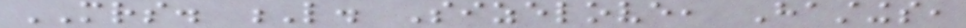MRS. L. Sizelove, Hastings,
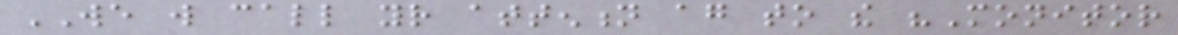WE will call your attention again to the "Monitor
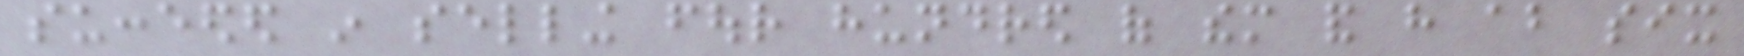succeeded in selling four hundred of them and have about six
